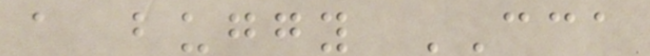a buggy CCA
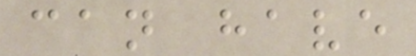can have
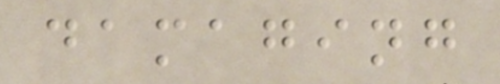damaging
